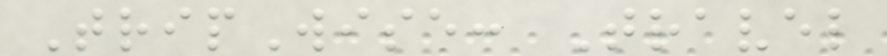TripWise: Travel
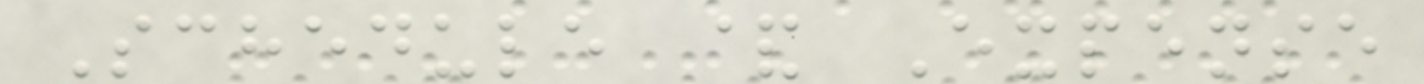Schedule & Expense
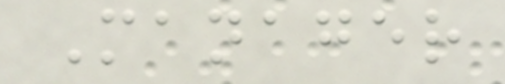Manager
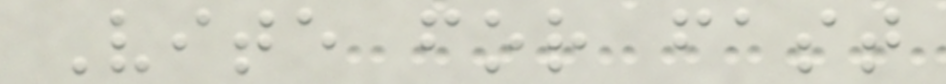Vite for fast
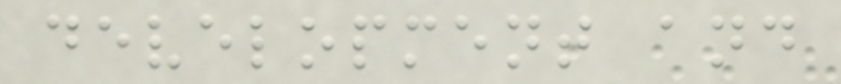development and
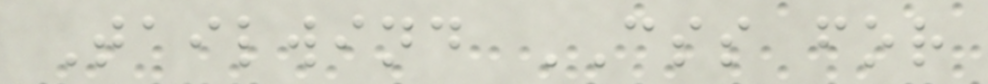Tailwind CSS for
